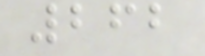262
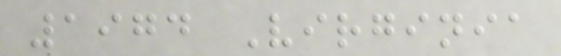1974 Virginia
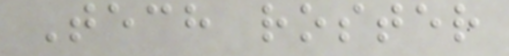Tech roster
